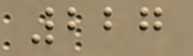227
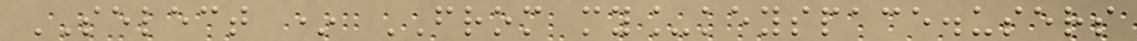SELECT * FROM my_keyspace.users
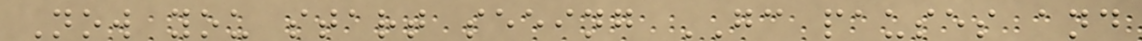Now you start seeing GC pauses and
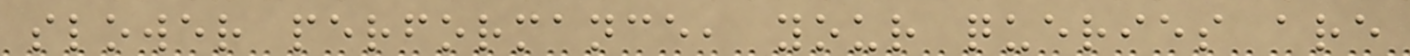slower performance, your queries are
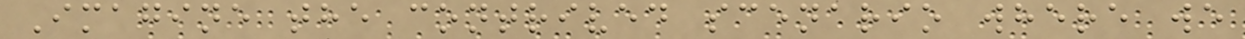Imagine the contrived scenario where we
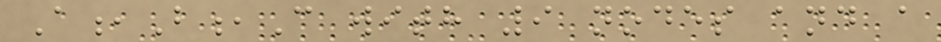A,B,C with 9 nodes and a
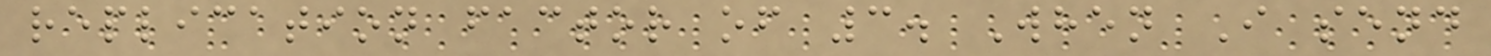replication factor of 3. When I send
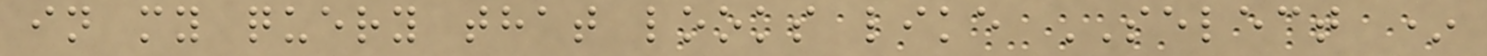in my query that looks like SELECT *
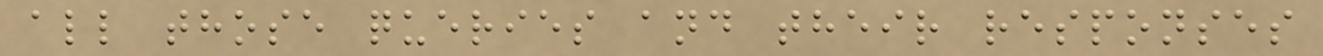all those queries and their responses
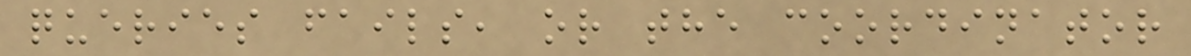queries fails, or the coordinator
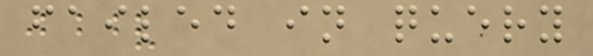failed in query
